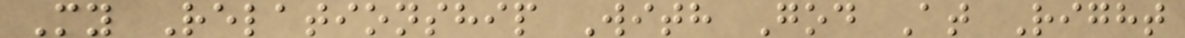My Relationship With God At Right
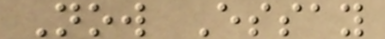Now Essay
